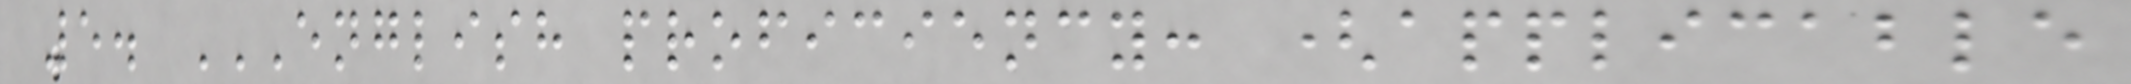5. ENGLISH PROFICIENCY: (APPLICABLE
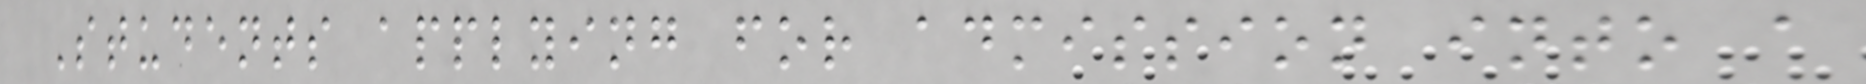Students applying for admission into a
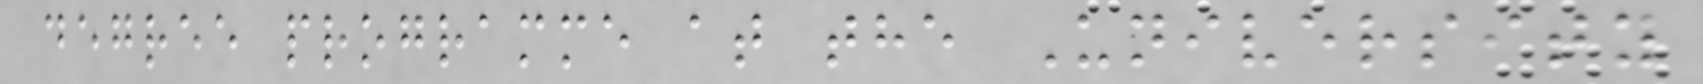degree programme at the University
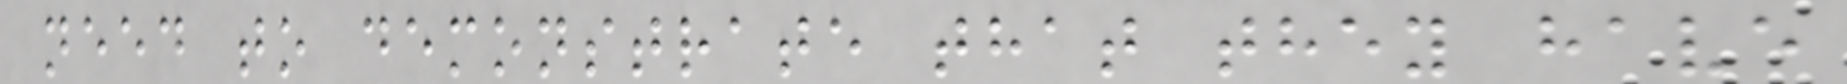need to demonstrate that they have
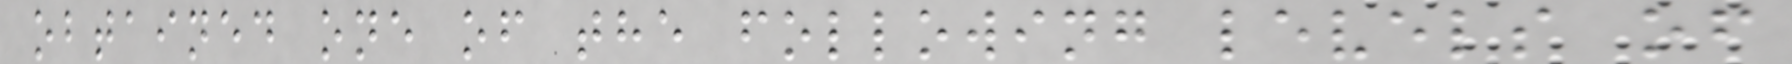obtained one of the following levels of
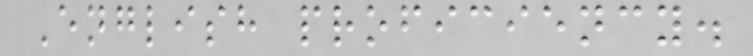English proficiency.
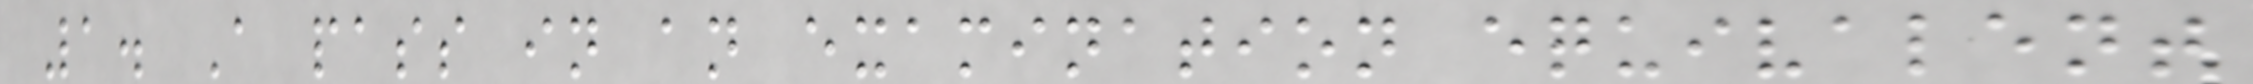1. A pass in an examination equivalent
